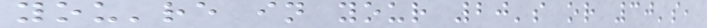you're in your 20's or 30's,
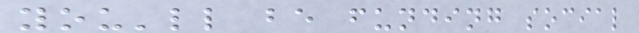you'll be funding social
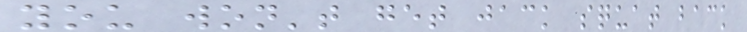you won't get jack squat back
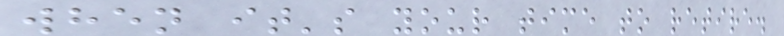when it's your time to retire.
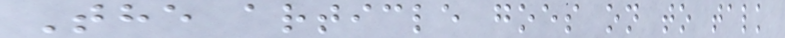The article goes on to talk
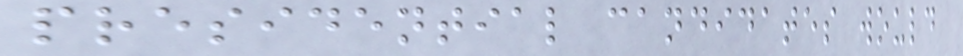presidential candidates would
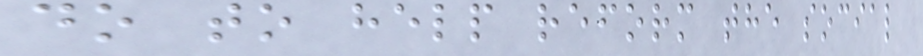do to help reform the social
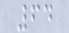64
